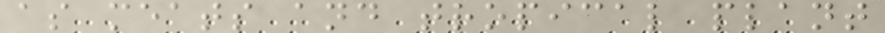as meats and tropical plant
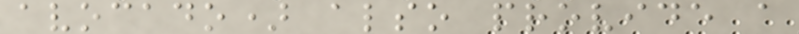avocado) also provide a
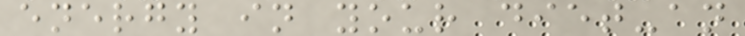energy in your diet-an
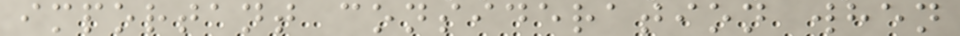important consideration when
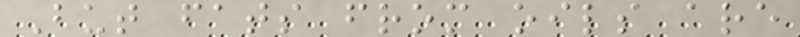But fats from oils are
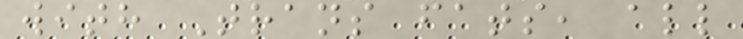with Trans fats, all
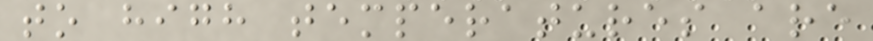to high temperatures are
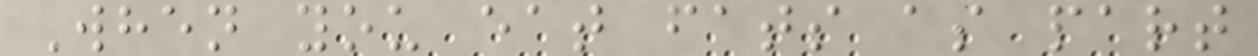When you eat fats as part
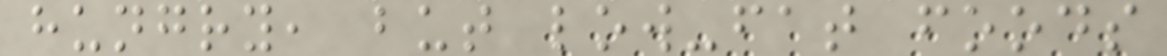hungry, but low-fat foods
